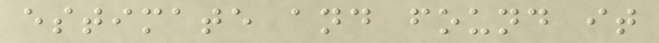estimate and found it
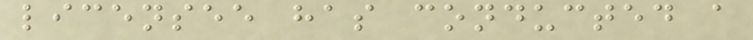licensee has conducted a
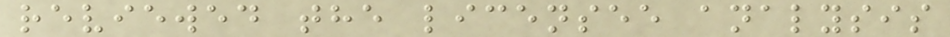reviewed the licensee analysis
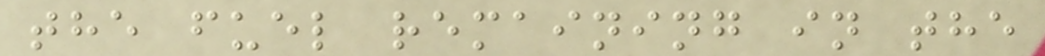the fuel remaining in the
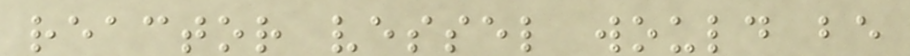reactor vessel would be
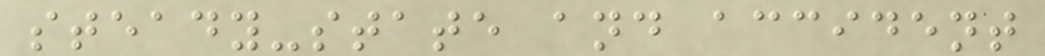steady-state and accident
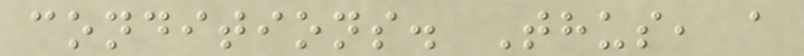conditions. Thus, a
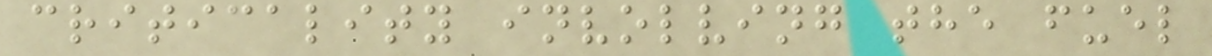criticality involving the fuel
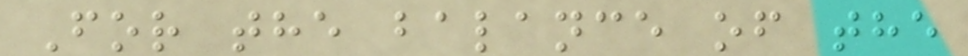For the balance of the
